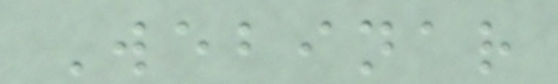Webinar
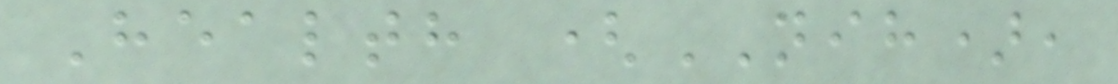Health (NIH),
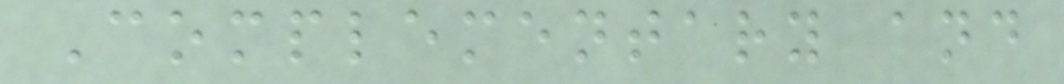Complementary and
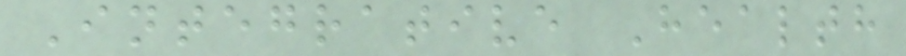Integrative Health
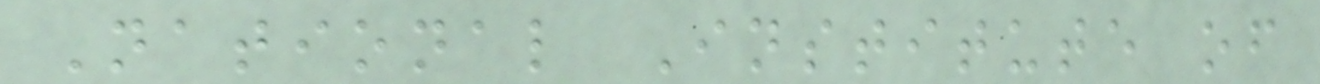National Institute of
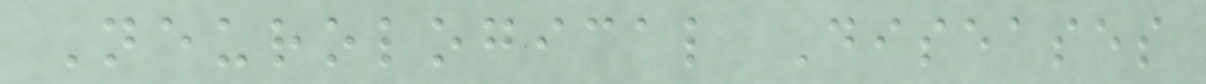Neurological Diseases
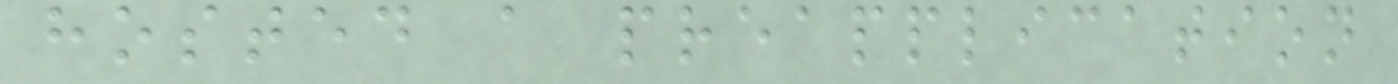hosted a preapplication
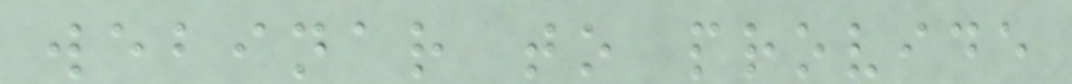webinar to provide
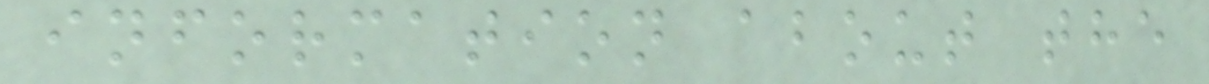information about the
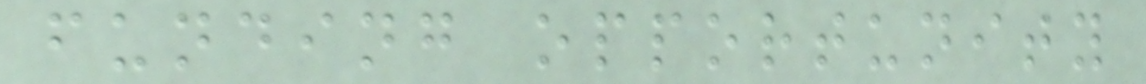funding opportunity
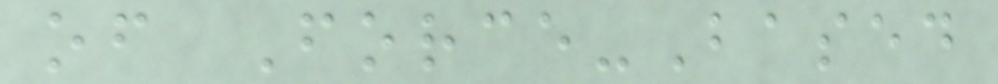of Force-Based
